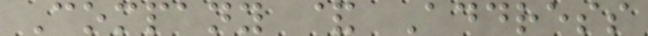Company & Address
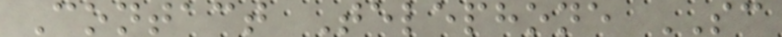Contact Telephone SC
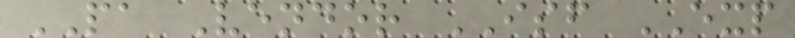PA Vendor ISF EXP
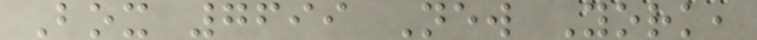Box 7699 New York,
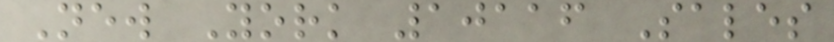New York 10116 Sales
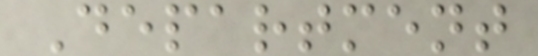Department
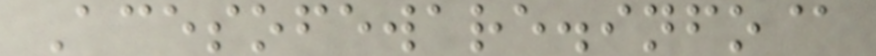Acesofeware.info@
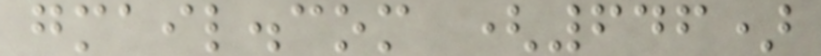gmail.com (646)
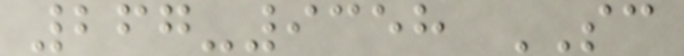267-9358 SC
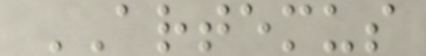ARTEMUS
